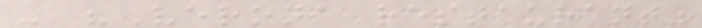- "Verona restaurant"
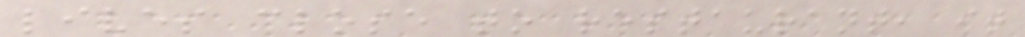lives close to restaurant, it
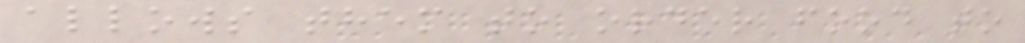allows them to order food to
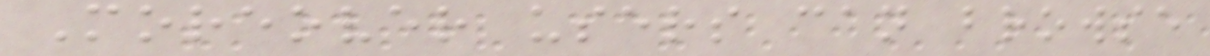Moreover users can browse
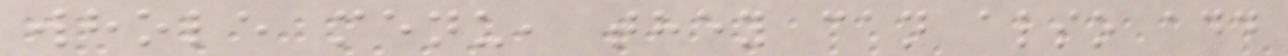whole menu, they can also add
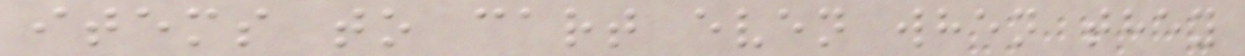items to cart even when they
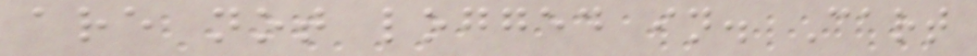are not logged in. Cart
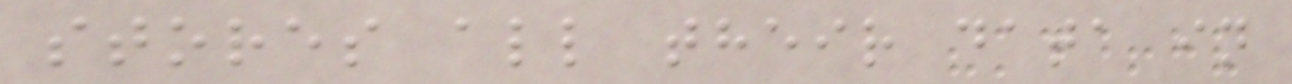stores all their data in
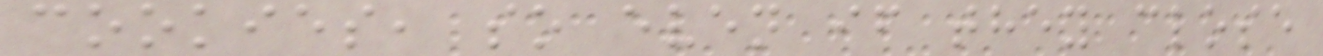cookies, so even if they close
